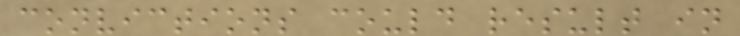convictions could result in
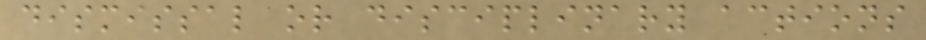dismissal or disciplinary actions
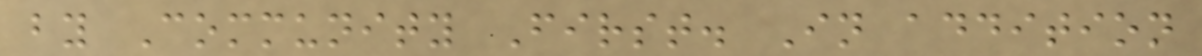by Community First. In addition
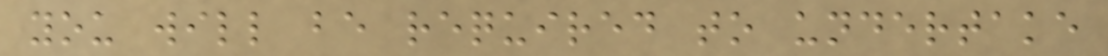you will be required to undertake
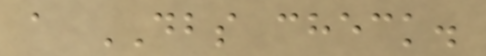a DBS check.
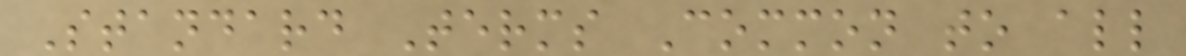Standard Terms Common to all
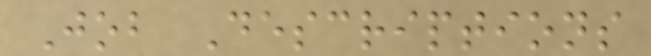Job Descriptions
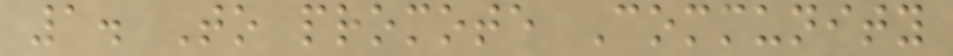1. To promote Community
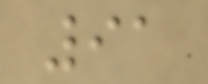91
